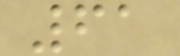61
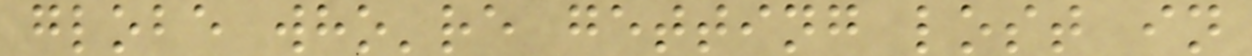globe who're getting lost in
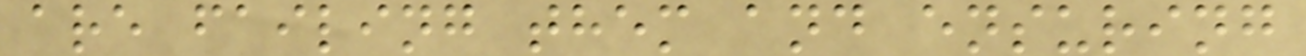are failing them and ensuring
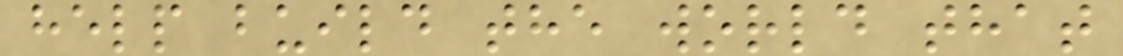help build the world that
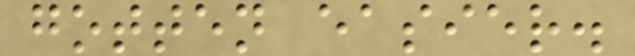gotten easier.
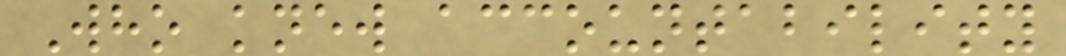Who knew accountability
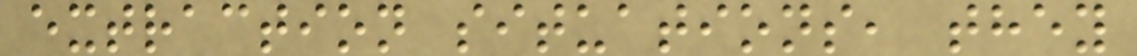extraction situations, they
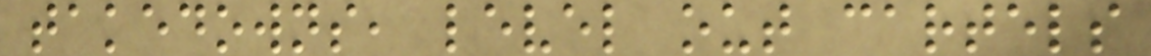takedowns, level out cartels
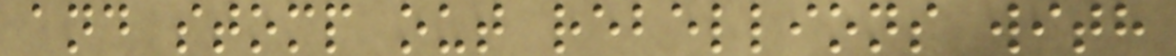and stomp out rebellions with
